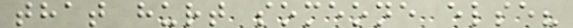that hurt someone else?
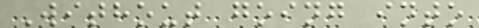Without going into
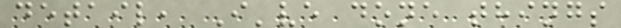detail, I've done things
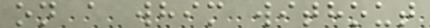on a whim without
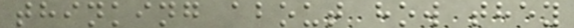thinking about how they
